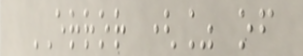ERROR (% of
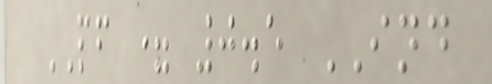PF = 0.5 IND
